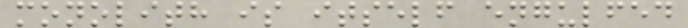monolith is itself engulfed
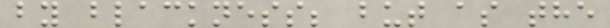by blackness; but as the
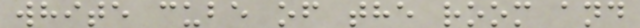white cube of the room and
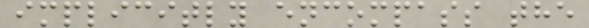implicitly encompass the
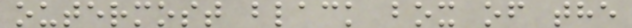outermost black box of the
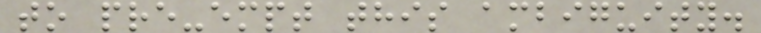to pre-empt this ambiguity.
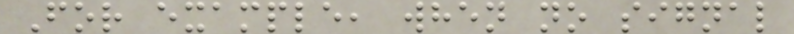For example, when no signal
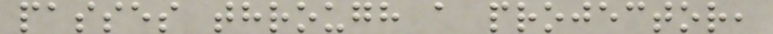passes through a projector,
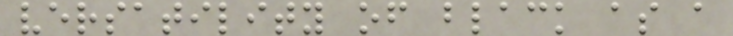versatility of black as a
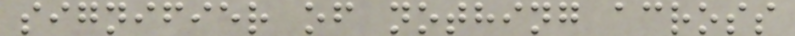signifier of nothing across
